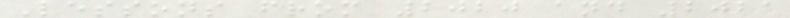Lessons from 2020 and 2021
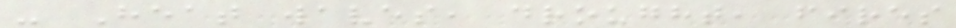- Heat waves, drought, fires
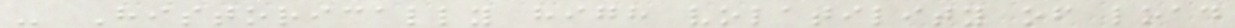- Historically high volatility of load
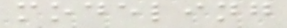modeling
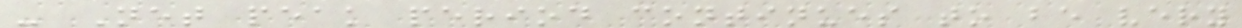- Net peak period continues to be very
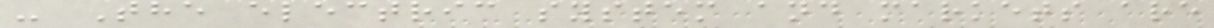- The electric system and markets are
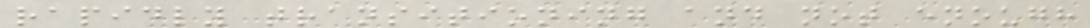rapidly transitioning and not enough
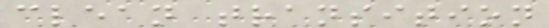clean transition
